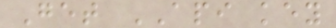Get API key
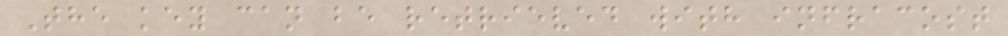The key can be retrieved with infracost
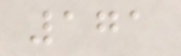171
